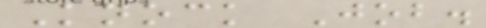Knock Job.
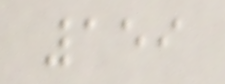159
